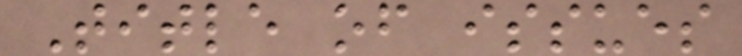Title of issues
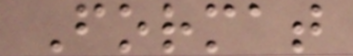Format
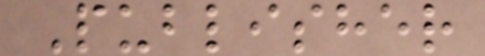Publisher
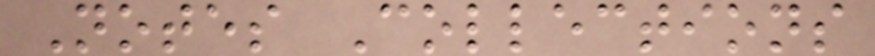Notes Collections
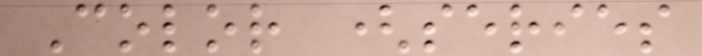Color (series
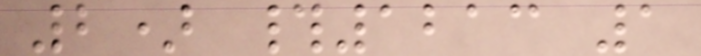2) #1213 1
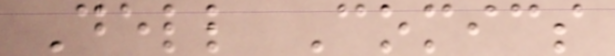Dell Comics
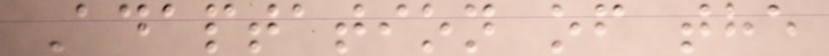Adaptation of the
